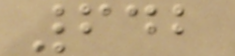642
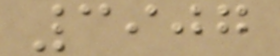3907
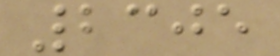2305
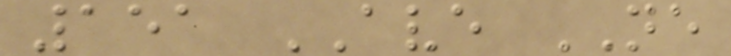151 AVE NE
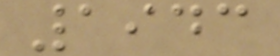1943
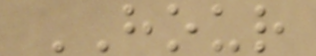HOUR
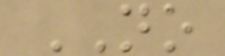NO
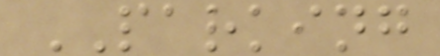PARKING
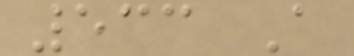533 A
